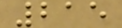215
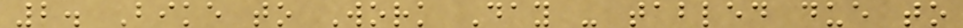2. Bike to Work Day - tabled due to
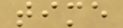time
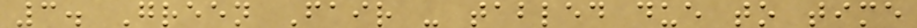3. Green Fair - tabled due to time
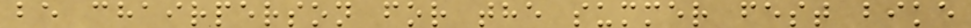be chairperson for the summer fest bike
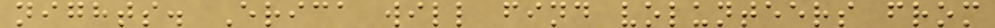nights. Erica will find volunteers from
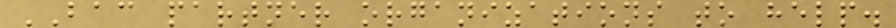BAC partner organizations to help.
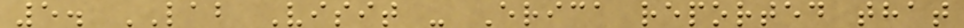5. LAB Visit - Erica reported that
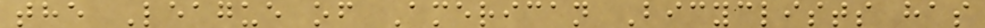the League of American Bicyclists has
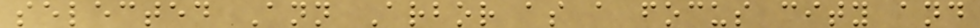selected Ann Arbor as a focus city and
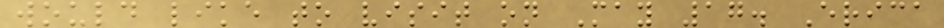would like to visit on May 17. Erica
